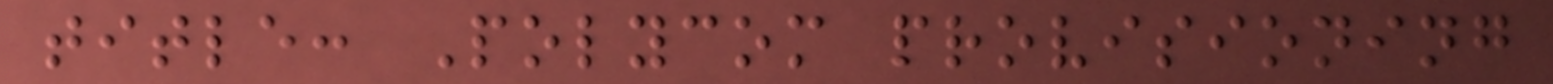title: Polycom provisioning
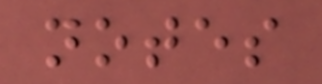notes
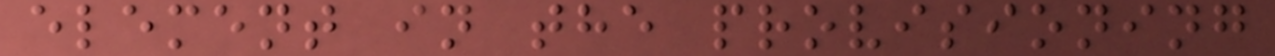element in the provisioning
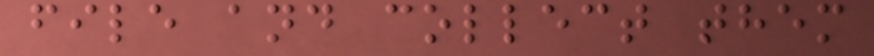file and collect them
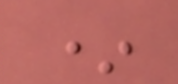*
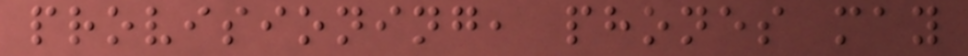provisioning, phones may
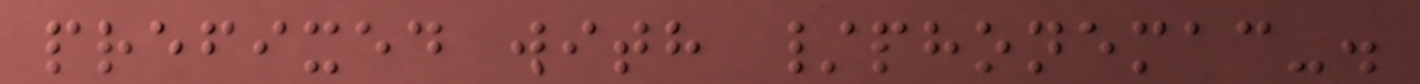prefixed with /phonemac-.
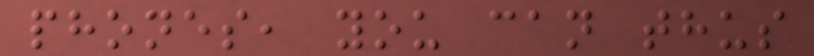phones, you can thus
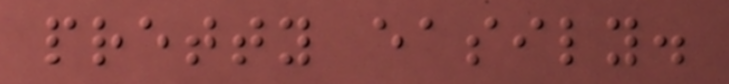pretty easily.
